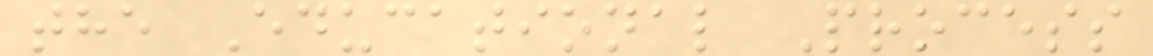the Educational Process
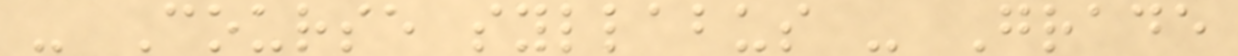- Course syllabus - Grade
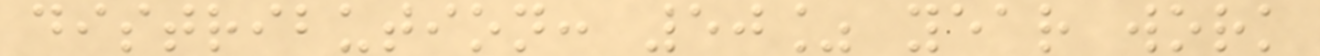distribution: 50% year work
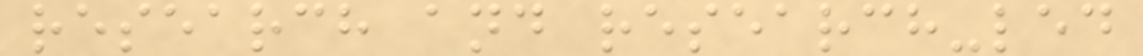research and research-led
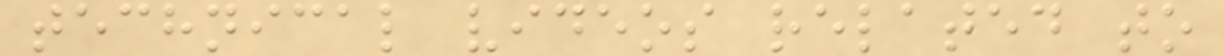technical videos related to
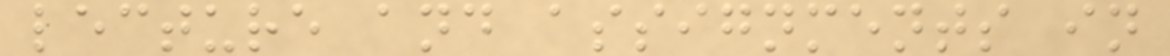lecture and assignments in
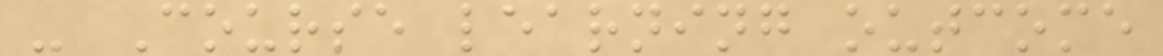- Course learning outcome
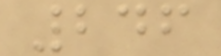246
